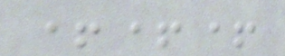+++
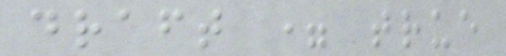draft = true
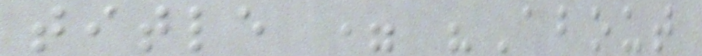title = "About
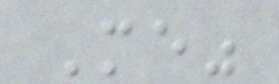Me"
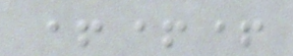+++
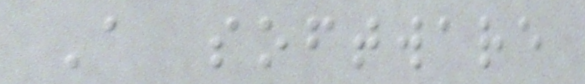A software
